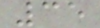35
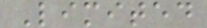Limited
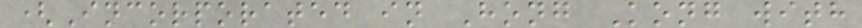(Incorporated in Hong Kong with
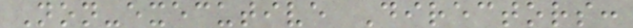Non-executive Directors:
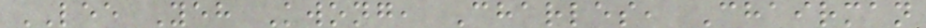LEE Yeh Kwong, Charles, Chairman
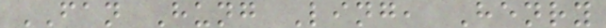FAN Hung Ling, Henry
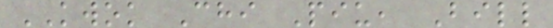KWOK Chi Piu, Bill
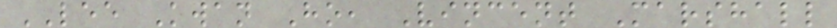LEE Kwan Ho, Vincent Marshall
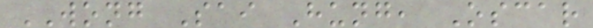WONG Sai Hung, Oscar
